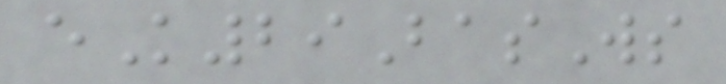eK29BasWs
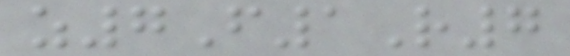z7F1R7
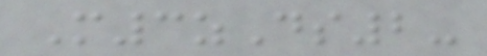M3zDs2-
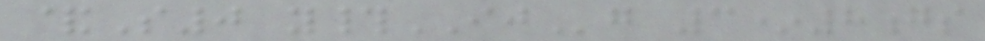&S0 y#IJg 3*8gs
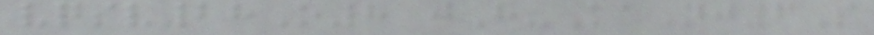vqsv28O8 jH-KaNj6S
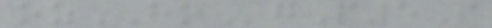ozHOgP5S
